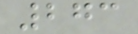273
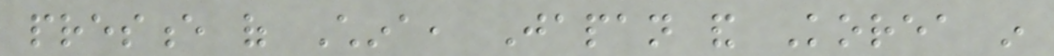presence of China, Japan and Korea in
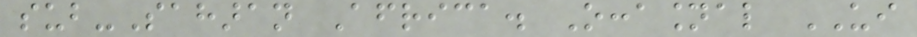sub-Saharan Africa. Occasional UI
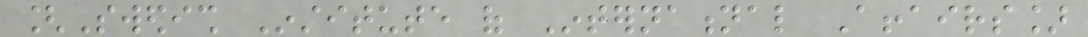[Swedish Institute of International Affairs]
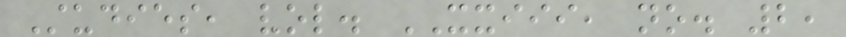Studies, vol. XXIII, no. 2,
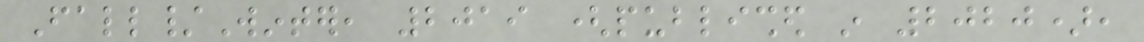Fall/Winter, 2019 (published in 2020),
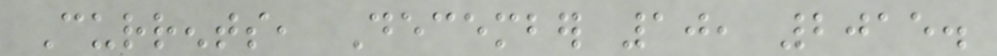Currents, December 10, 2015.
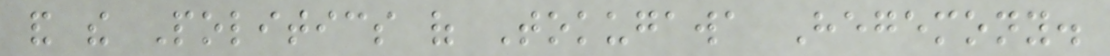and the Politics of Tokugawa Hegemony.
